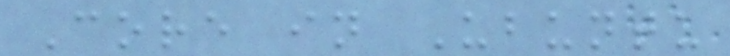Core in Ubuntu
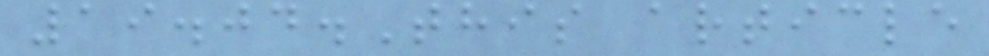19.04.This article
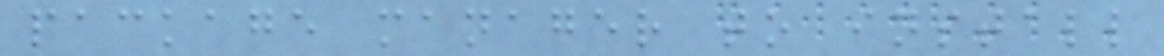package manager to install
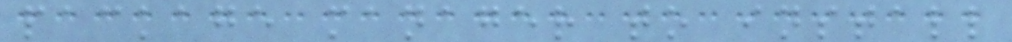package manager to install
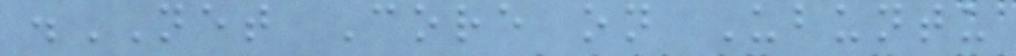.NET Core on Ubuntu
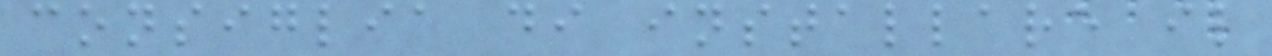consiglia di installare il
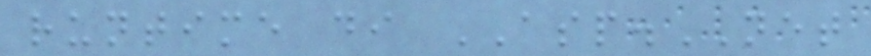runtime di ASP.NET
